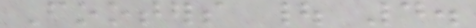Footers | 4.
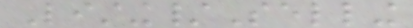Listing/Selling
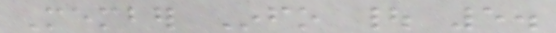Member Info | 5.
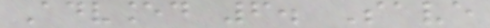Advanced 6. Save
